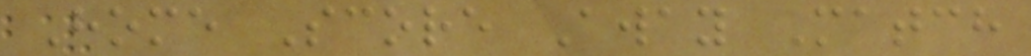Home Score Away Match
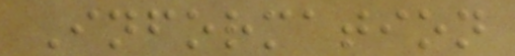Information
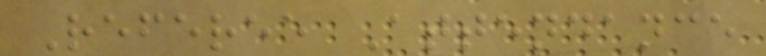Referee Attendance
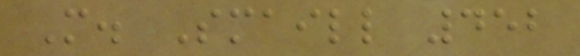M. Smaill 452
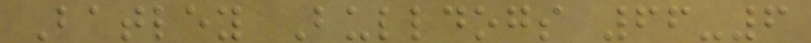Batley Bulldogs 66-6
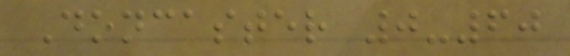Doncaster 0-60
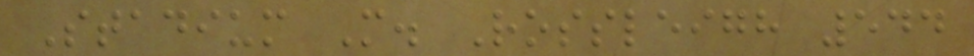Stadium M. Rossleigh 544
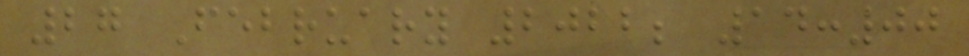27 February 2022; 14:00
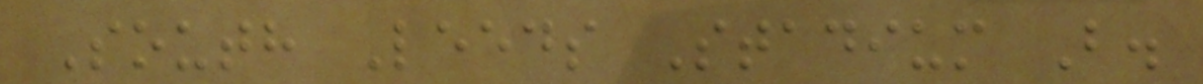South Leeds Stadium B.
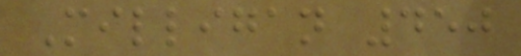Milligan 450
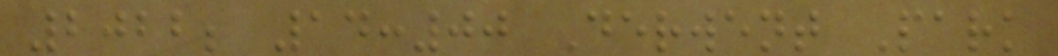2022; 14:00 Derwent Park
